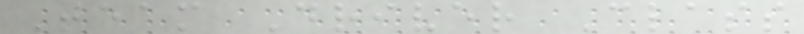Team Driver Class
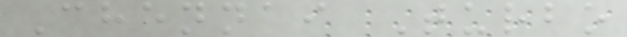Chennai Turbo
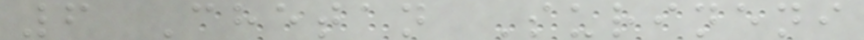6 Chetan Surineni
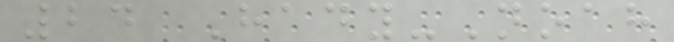24 Hady-Noah
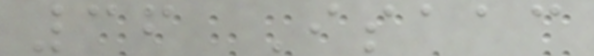36 Isaac
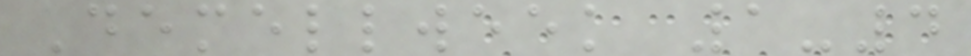Demellweek 1-4
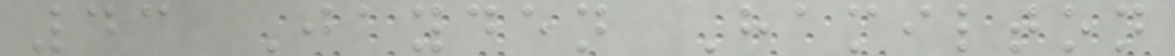43 Jayden Hamilton
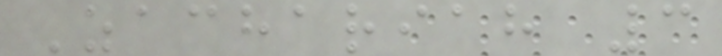Zachariah 3
